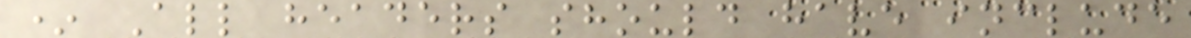* All headers should have include
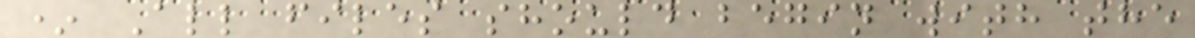* All files should begin with the
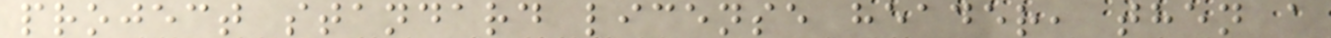project standard license header, then a
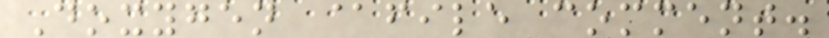Doxygen @file comment.
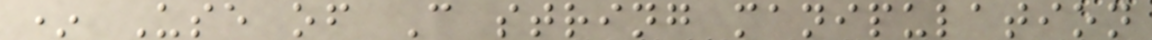* Use of C string manipulation
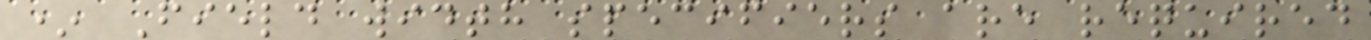* Field width specifiers are required
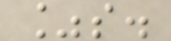%s.
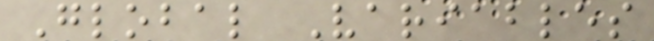Global Variables
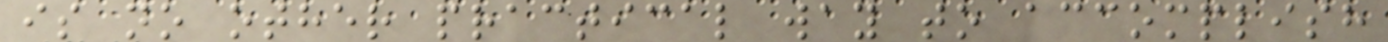is no other practical way to accomplish
